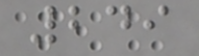249
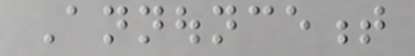Announcement
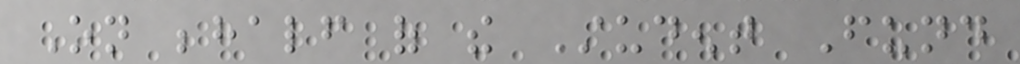On behalf of the Student Fund
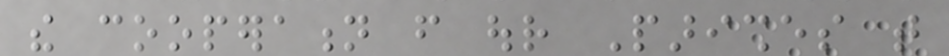the cooperation from our Parishes that
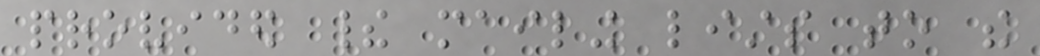provided their mailing lists to the
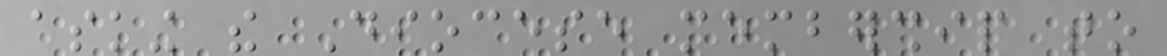asking the Diocese membership to
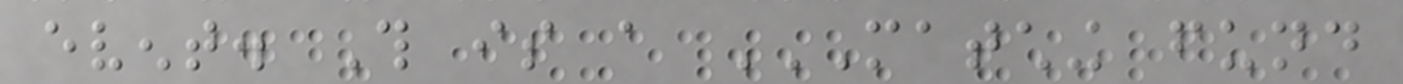event. This is a MATCHING FUND
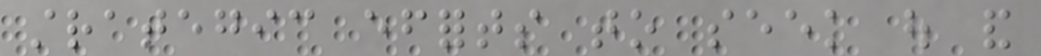strategic efforts to seek out and
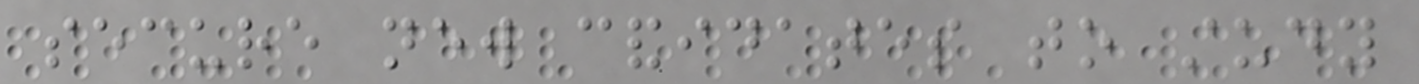secure new candidates to study
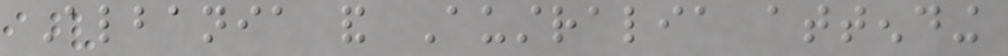Albania and Australia attending
